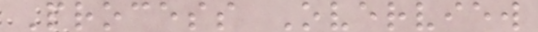Process Overview
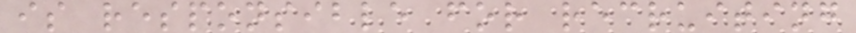is responsible for recruiting
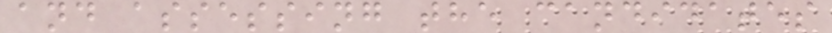and assessing the candidates
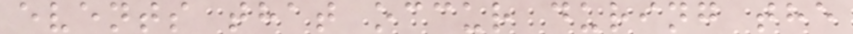events that occur during the
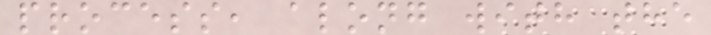process, along with the
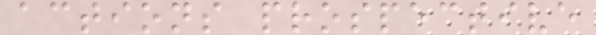actions prospective
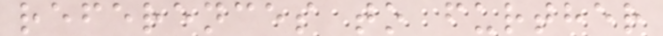references to further
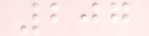207
